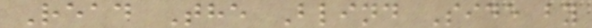Read The Blind Side by
